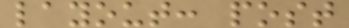layout: post
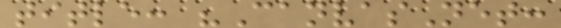title: "CanvasNet:
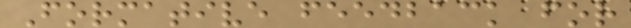Formative feedback for
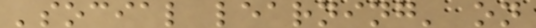'social learning' on
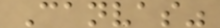Canvas"
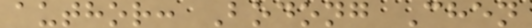author: Bodong Chen
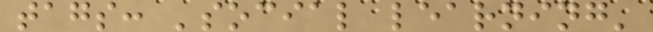tags: 'social learning'
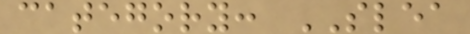category: SLEA
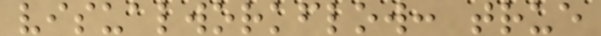visualworkflow: true
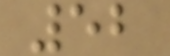52
